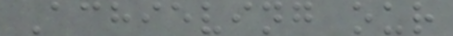Achieving our
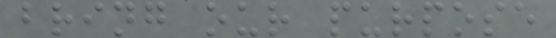bring our purpose
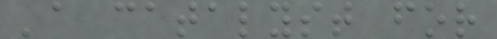'a catalyst for
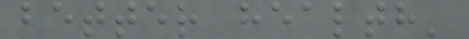better health'
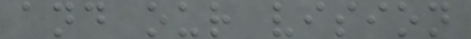and our vision
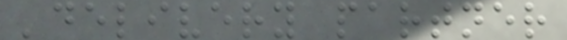'delivery partner
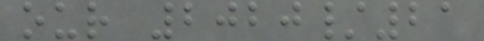our 2020/21
